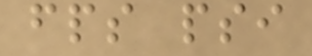fps psi
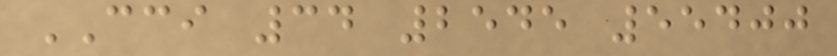CCI 34 2545 55400
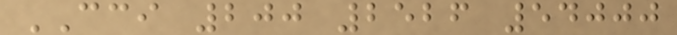CCI 200 2526 54000
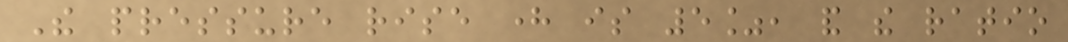The pressure rise here is 5%, and the ratio
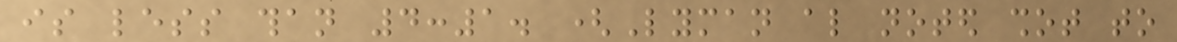is less than 4:1. (Lyman also noted shot to
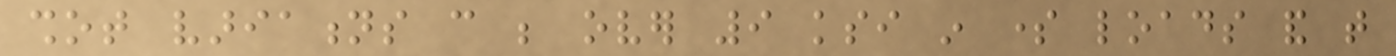shot variations can be over 9 ksi in some loads and that
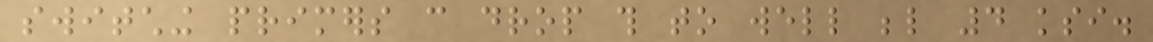switching primers can drop this to well below 4 ksi.
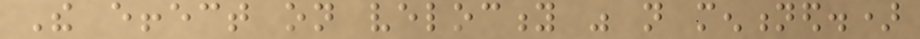The effect on velocity was not mentioned.)
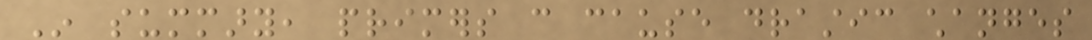In summary, primers can cause drastic changes
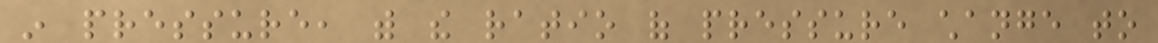in pressure, with the ratio of pressure change to
